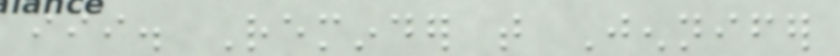iii. Reminder that Jennifer
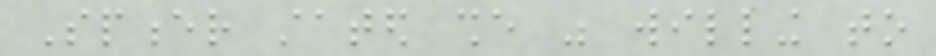Spencer stated she was willing to
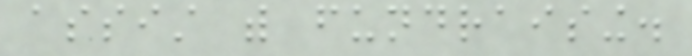assist with fundraising.
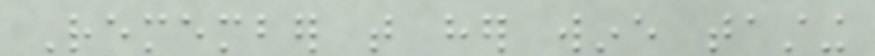Remember that her wine tasting
